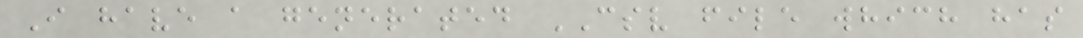I have a generated CSV file which has
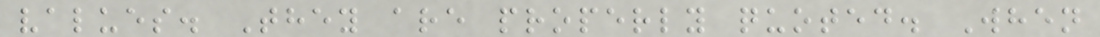values. They are properly quoted. When
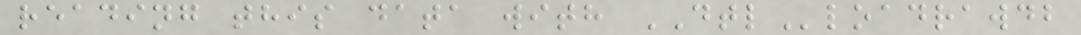reading this data with DTLloadrawdb
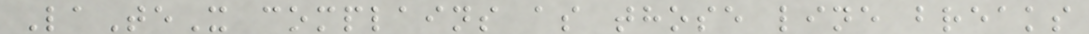LaTeX complains as those line breaks
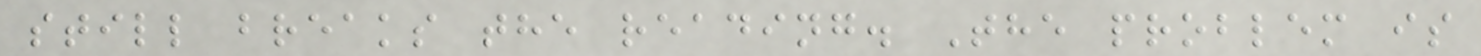still breaks the reading. The problem is
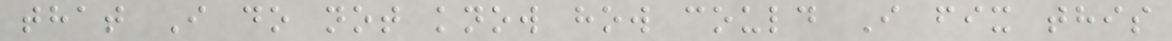that I do not know how could I fix this
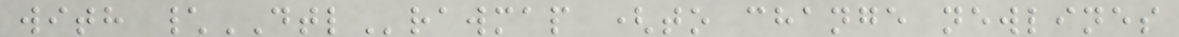with \DTLrawmap (to change newlines
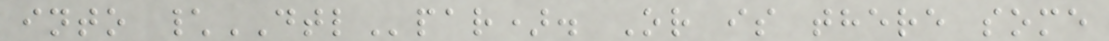into \DTLpar). Or is there some
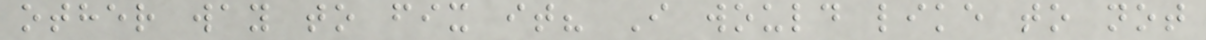other way to fix it? I would like to not
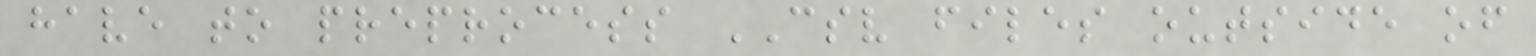have to preprocess CSV files outside of
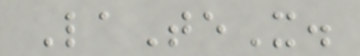LaTeX.
